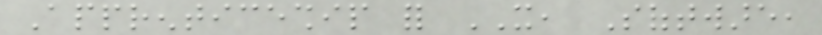Apprenticeship for IT, Software,
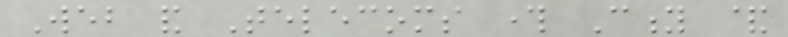Web and Telecoms through City &
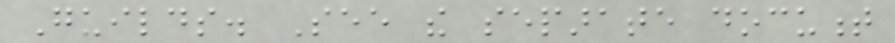Guilds. See the separate document
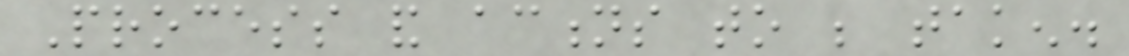Process and actions to be taken.
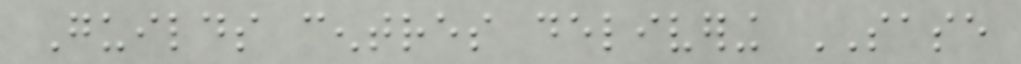Guilds centres delivering SASE
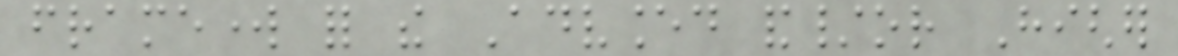framework for the Advanced and/or Higher
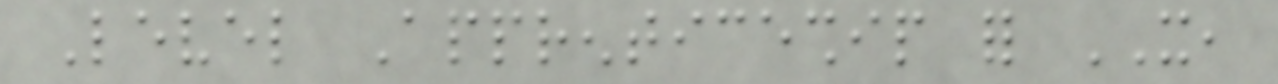Level Apprenticeship for IT,
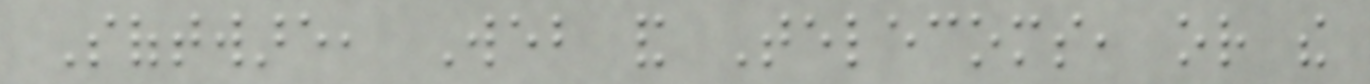Software, Web and Telecoms, or the
